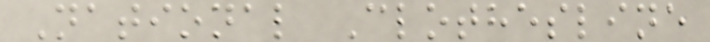National Clothesline
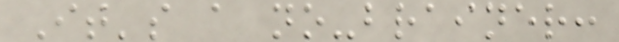It's a no-brainer:
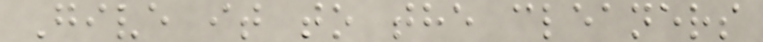Give it to the cleaners
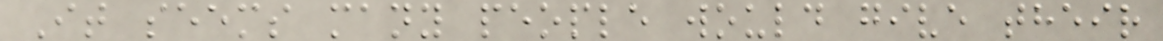It seems many people would give their
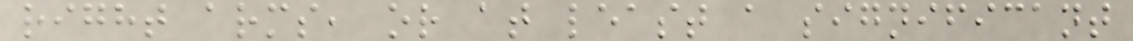right arms, or at least a significant
